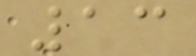13
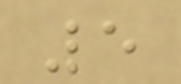5
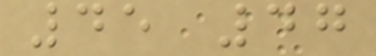45 47
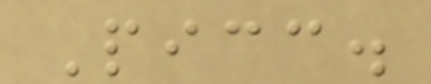Picc.
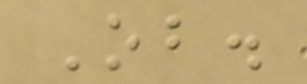Ob.
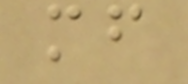mf
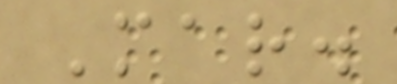Mar.
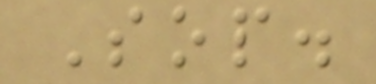Sop.
